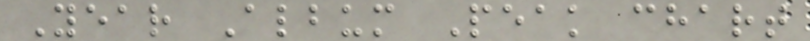Year Album Peak chart
